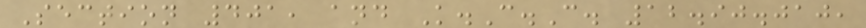Section 401, and K.C.C. 12.90.010,
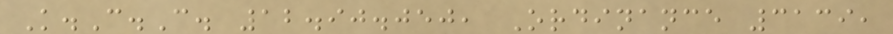K.C.C. 12.90.050, Ordinance 3139,
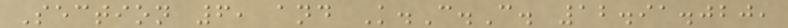Section 6, and K.C.C. 12.91.020,
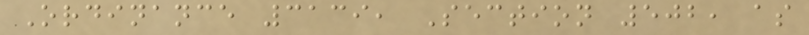Ordinance 3139, Section 502, as
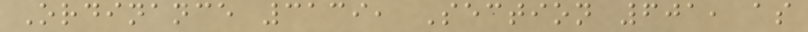Ordinance 3139, Section 601, as
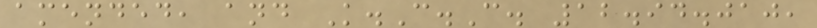amended, and K.C.C. 12.94.010,
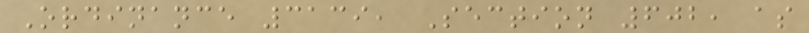Ordinance 3139, Section 602, as
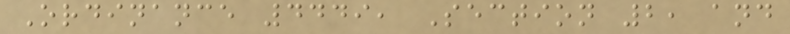Ordinance 4449, Section 2, and
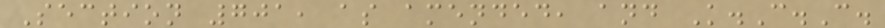Section 701, as amended, and K.C.C.
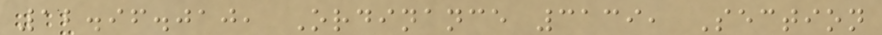12.96.010, Ordinance 3139, Section
